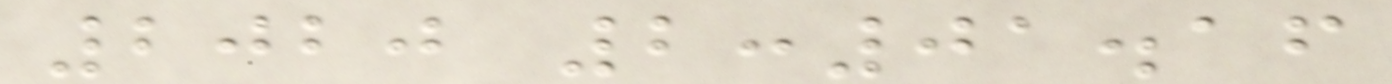2020 2:01.16
